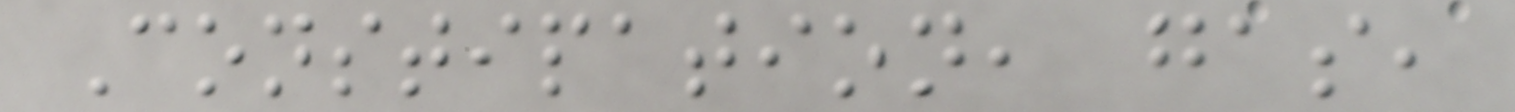Constipation, gas,
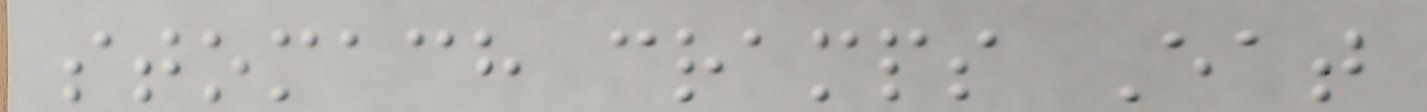stomach cramps Eat
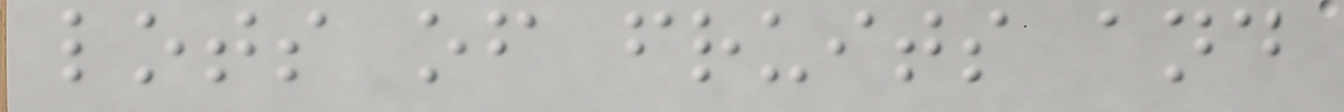lots of fruits and
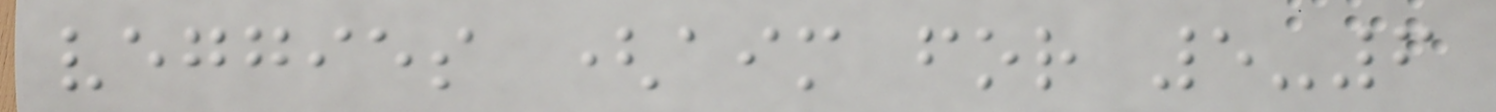veggies (aim for 5-6
